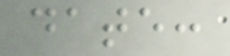date:
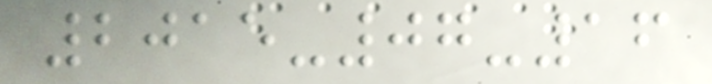2015-07-16
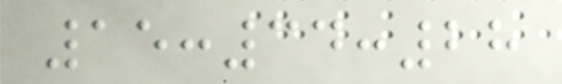15:34:28
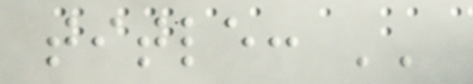title: ''
